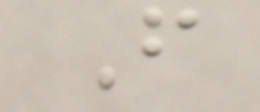From
